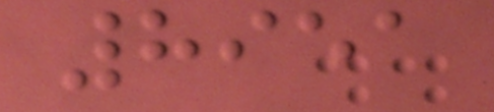8951
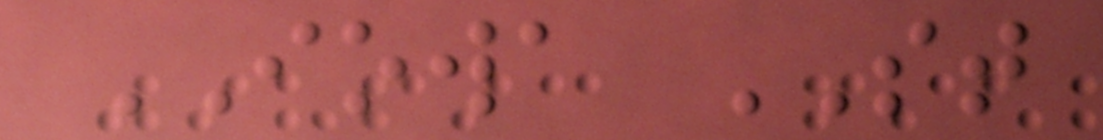IOWA ST
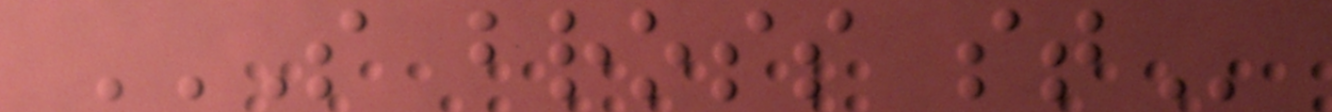S BROSS ST
